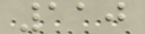110
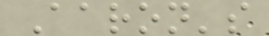Aaron's
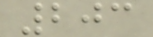203
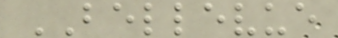BELLEVUE
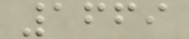1669
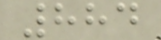884
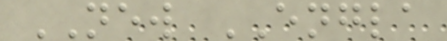NEW ENGLA
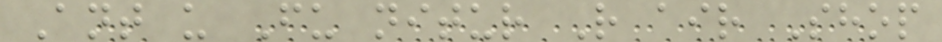Ant u Fu nitur R air Shop
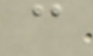c
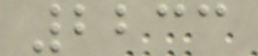2233
